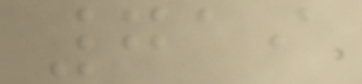719
